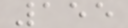155
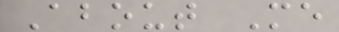About Me
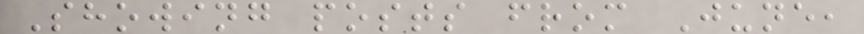Showing posts from June,
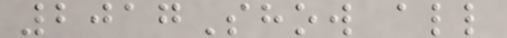2017Show all
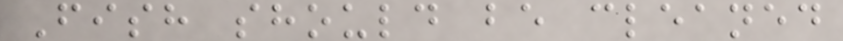Fish should be cleaned
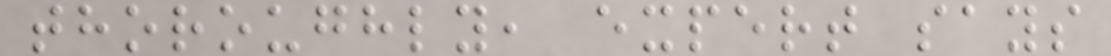thoroughly, expert says
